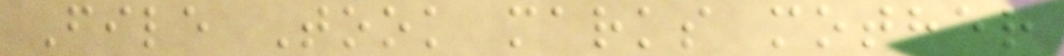File Took marks mother
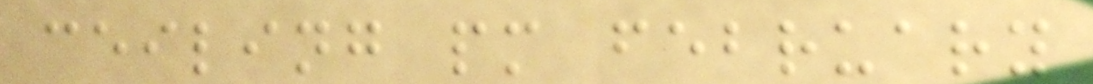ceiling pm february
